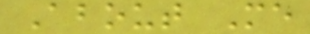About Me
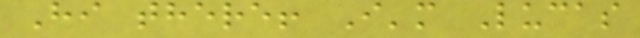Hi there! I'm Lucas
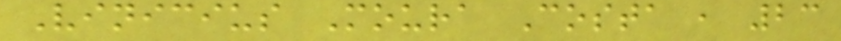Vinicius Moura Costa , 23
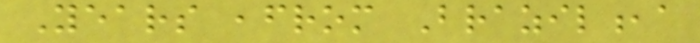Years ,from Brazil,a
